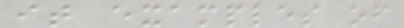it examples of
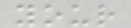your
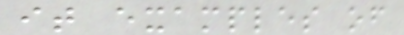it examples of
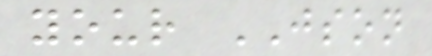your JSON
